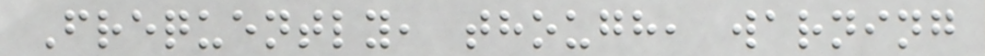Frequently, though, warning
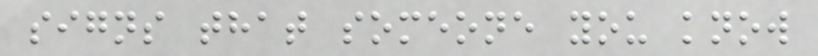signs that someone you know
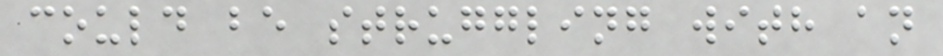could be struggling with an
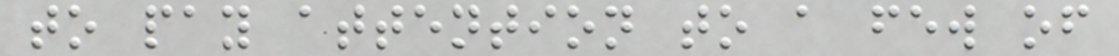to pay attention to a few of
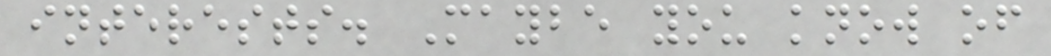interests. Maybe you know of
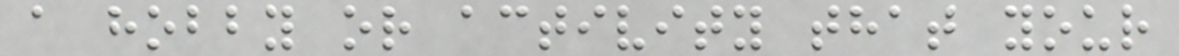a hobby or activity that your
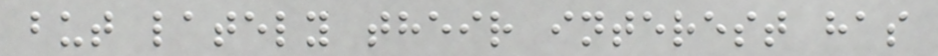but lately their interest has
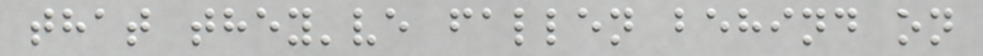that they've fallen behind on
